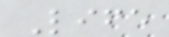Life
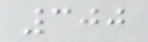300
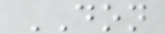DON
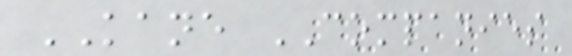KANE COMPANIES
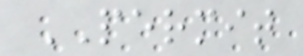PERMIT
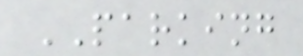PARKING
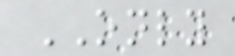ONLY
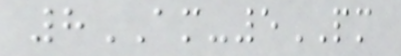8AM-5PM
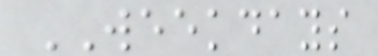WEEKDAYS
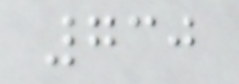730
